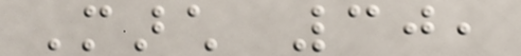March 30,
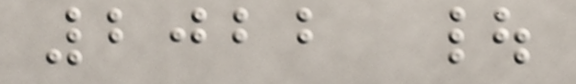2022 |
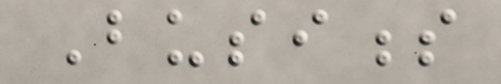Business
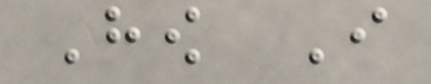How I
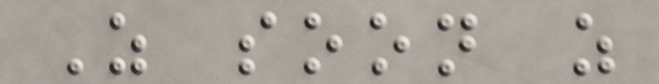As soon as
